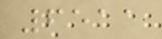6511
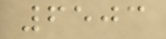6503
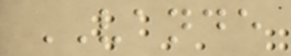VANDE
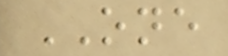ONE
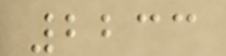2233
